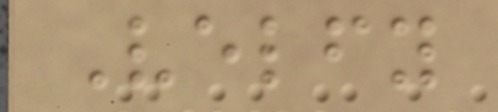Velfy
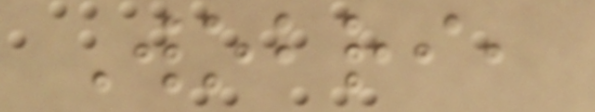Wobri,
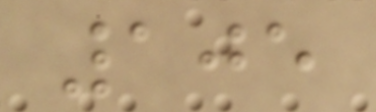105
